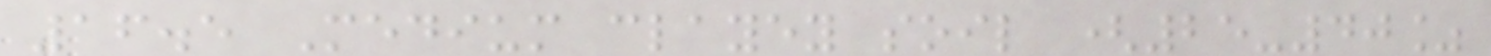16.5 Medium clayey soil (25-40%
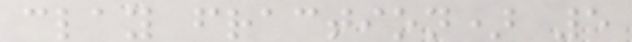clay fraction) 5
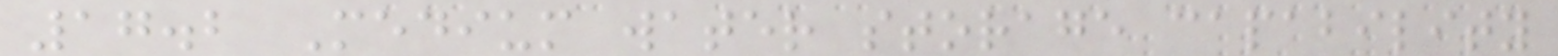17.2 Medium water storage capability
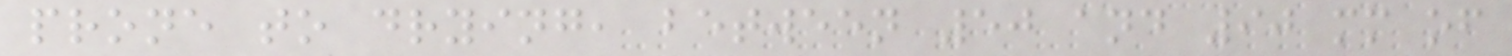prone to drying, between 50 and 90 mm of
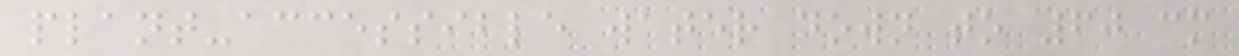plant-accessible water down to 60 cm
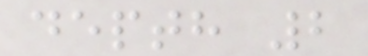depth 2
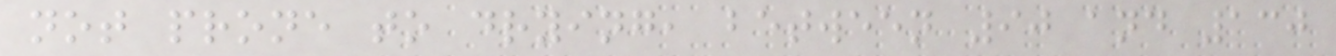not prone to drying, between 90 and 130
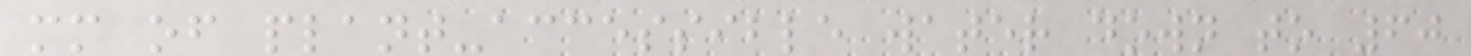mm of plant-accessible water down to 60
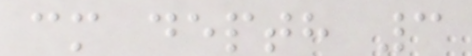cm depth 3
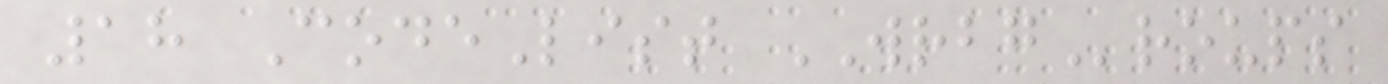18 CodeList WRBGroups
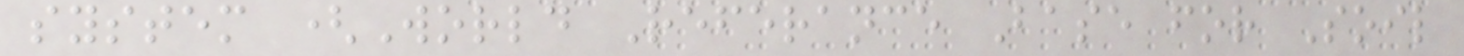system (World Referance Base for Soil
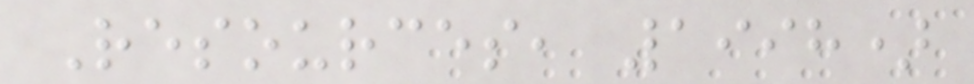Resources, 1998)
